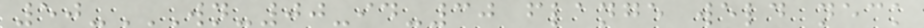50-WN-00-ID-30 FLANGE WELD NECK
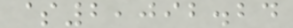$2,092.24
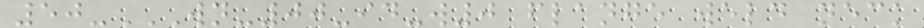50-WN-00-ID-W0 FLANGE WELD NECK
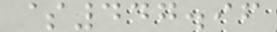$447.96
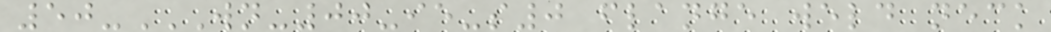50-WN-00-IE-S0 FLANGE WELD NECK
